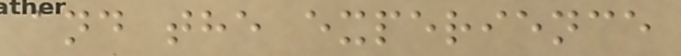and the experience
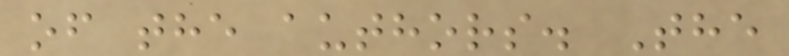of the authors. The
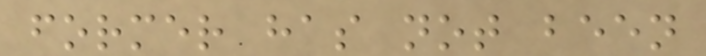former has not been
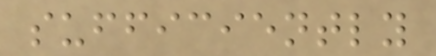sufficiently
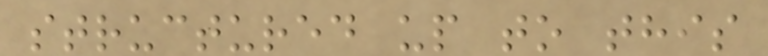structured up to this
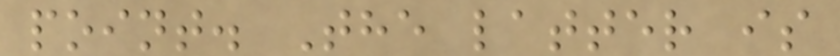point. The latter is
